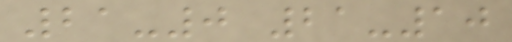21-0 21-10
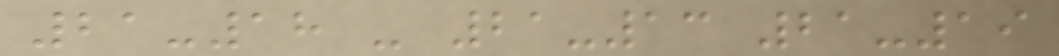21-18 - 21-13 21-19
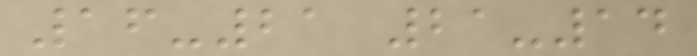16-21 21-14
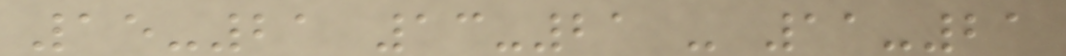15-21 13-21 - 11-21
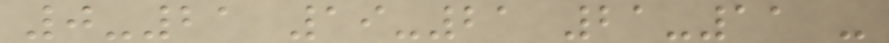0-21 19-21 21-11 -
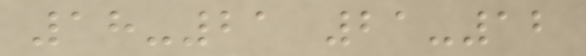18-21 21-12
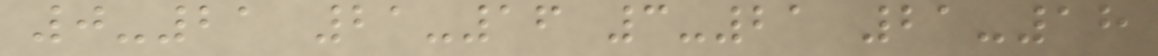0-21 21-16 3-21 21-18
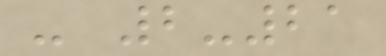- 2-21
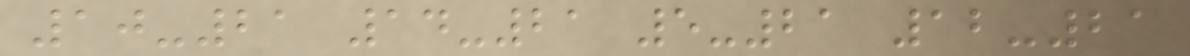10-21 14-21 5-21 12-21
